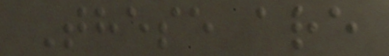These are
